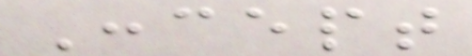Concept
